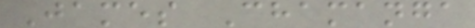James Chamanga
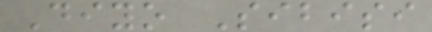Diyo Sibisi
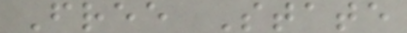Free State
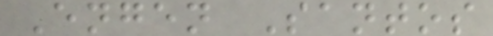Engen Santos
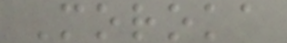Moroka
